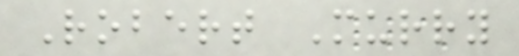Robert Murry
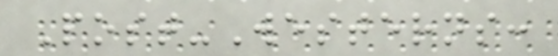Post-Westerns:
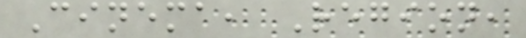Cinema, Region,
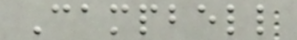Campbell
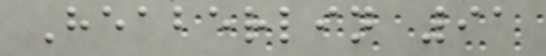Heaberlin 91
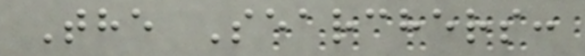The Searchers:
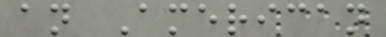an American
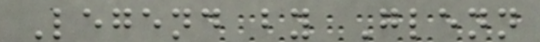Legend by Glenn
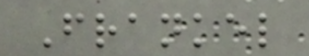Frankel
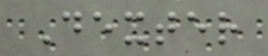Dexter
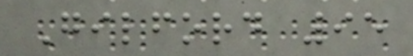Gilford 95
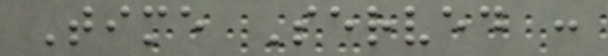Time Served :
